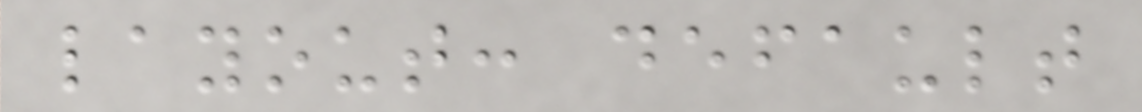layout: default
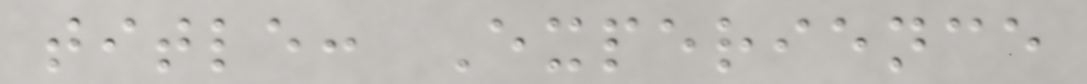title: Experience
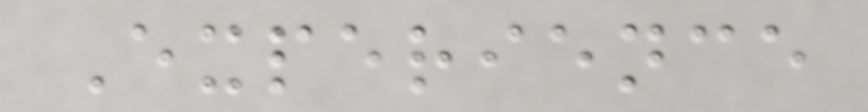Experience
